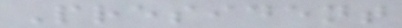President
